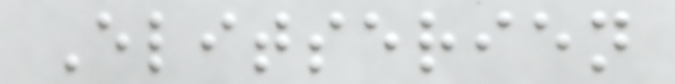Elitserien
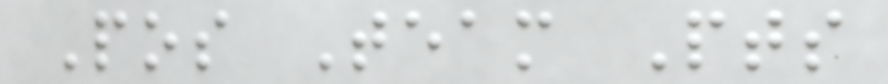Pos Team Pts
